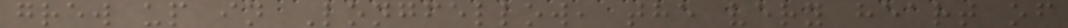grew up in Longfellow, the very heart of
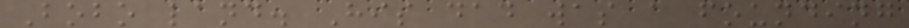Bobo land. His dad was a founding
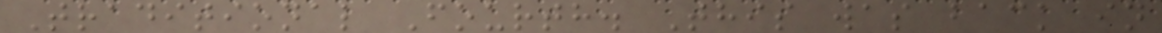Traditional Fourth. This was back in
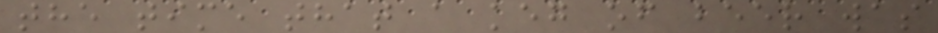the time that a keg of beer was
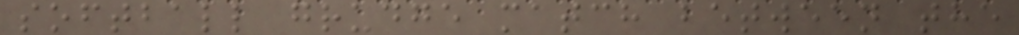softball grudge match between the
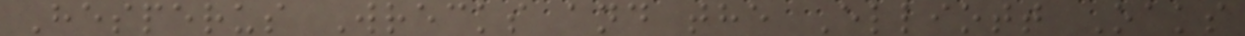Hesperus Wrecks and the Elliott Oaks
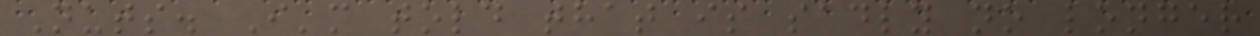Nuts. I'm told that is sadly no longer
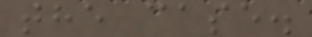the case.
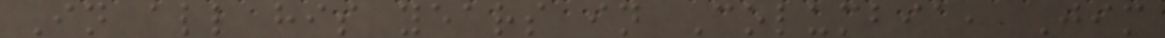In all his years in Columbia, Jim
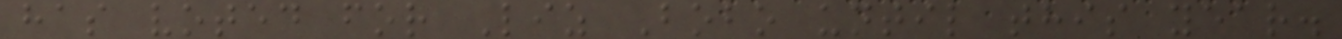has voted for Liz Bobo until this year.
